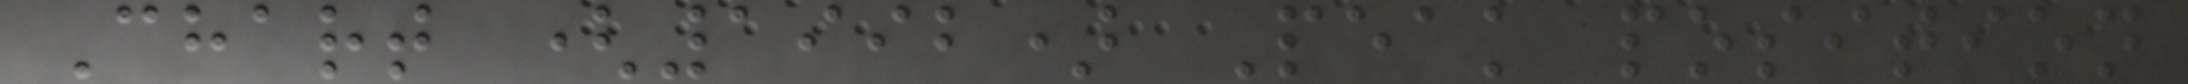Chart (1992) Peak position
